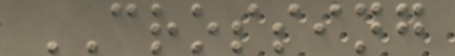CROSSING
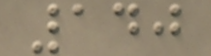140
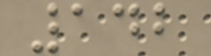142
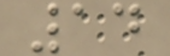14
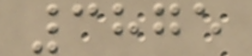3875
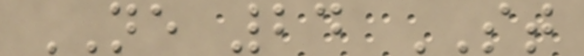NE 24 ST
